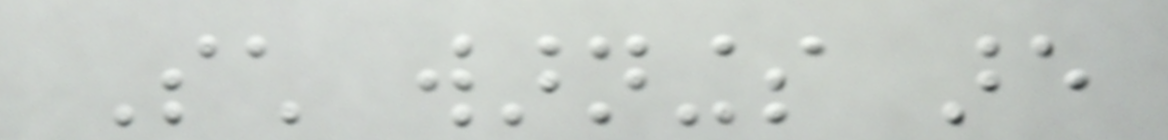Such warnings are
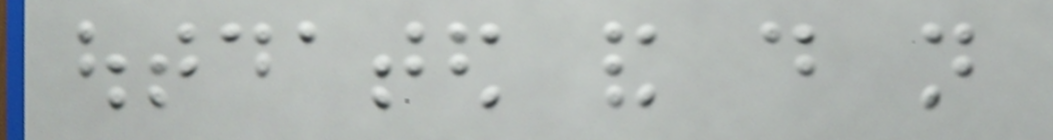outdated and do not
